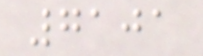7101
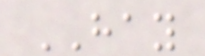HAY
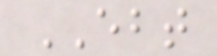EBT
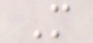M
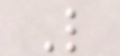L
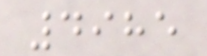4985
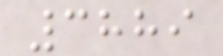3889
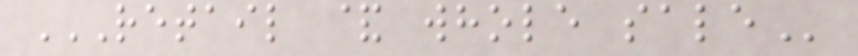RETAIL & WHOLE SALE
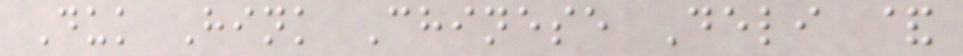Duk Hink Chinese Deli &
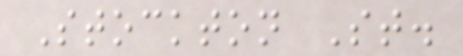Stockton St.
